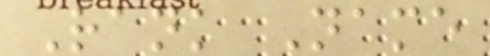Rank Name
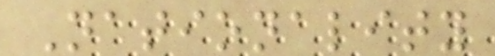Nationality
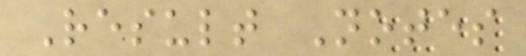Result Notes
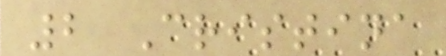2 Cristina
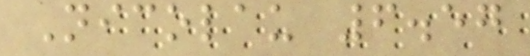Nicolau 6.57
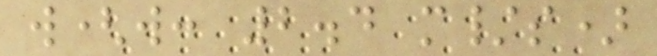w(w: 2.4 m/s)
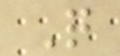Q
